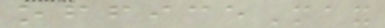officeMax
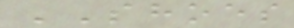SHOES
